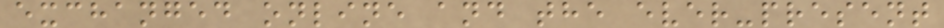exchanged online and the ever-present
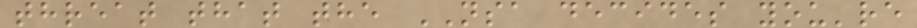threat that the NSA decides you're
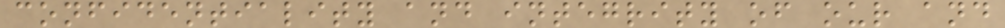confidentiality and integrity of our and
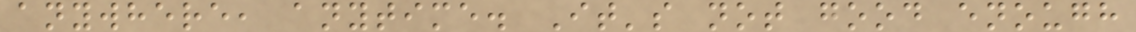anywhere, anytime. It's not good enough
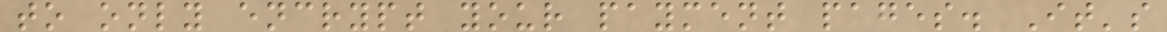to only encrypt your payment pages. It's
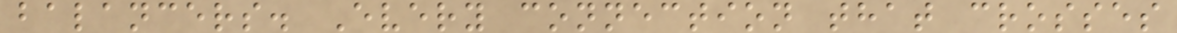balancers. Every connection that crosses
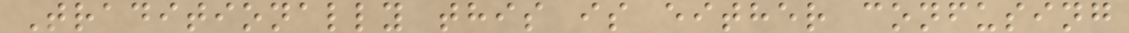Traditionally this is either confusing
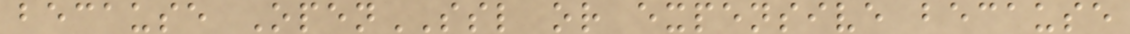because OpenSSL or expensive because
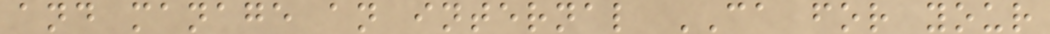and manage an internal CA for your
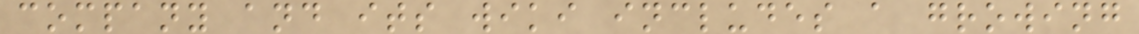company and its wiki includes a growing
